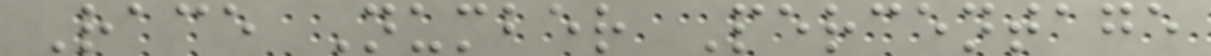Race Number Percentage
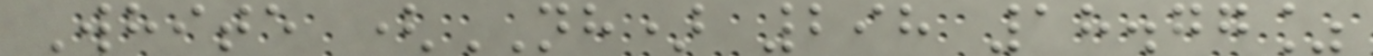White (NH) 298 18.77%
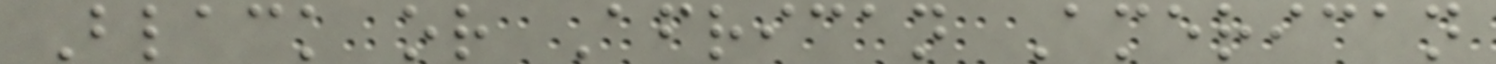Black or African American
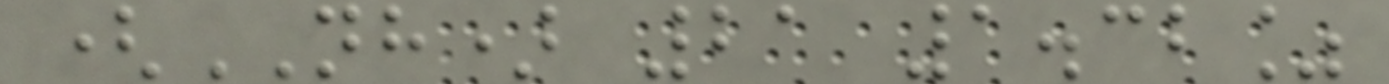(NH) 21 1.32%
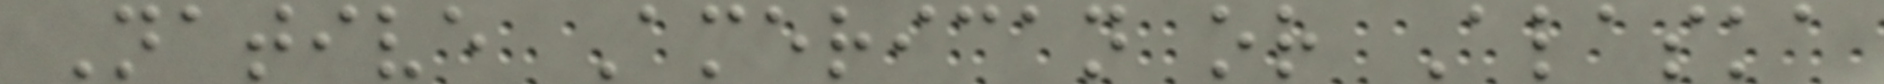Native American or Alaska
